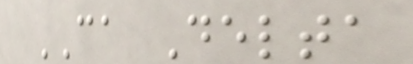CA Delta
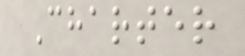Charter
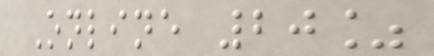Online 20%
